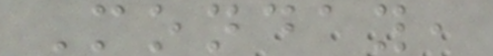Monday,
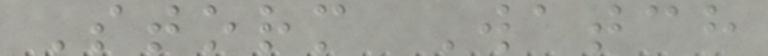Storm Watch
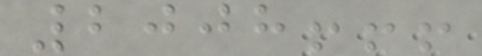2008!!!
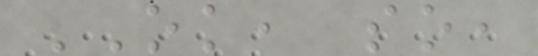OK, so,
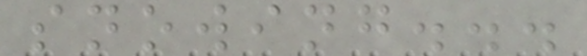snowing...
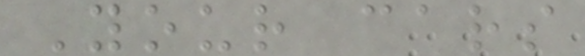Your cars
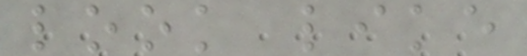look like
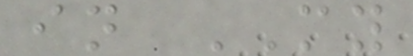in MY
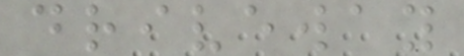driveway
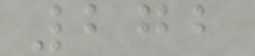272
